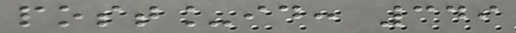post_id: 349
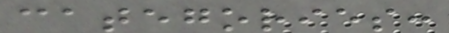categories:
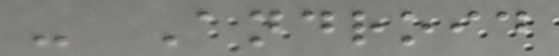- Android
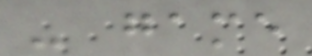- game
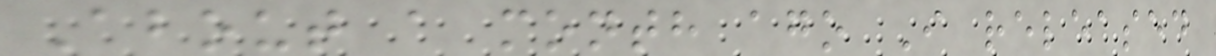About a month ago I released
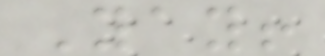Yay!
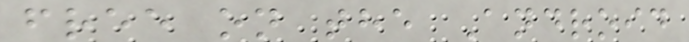free on the Android
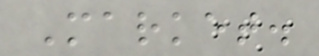Market.
